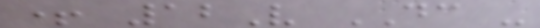+ 12V DC -
